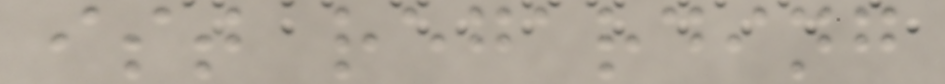ist regarding
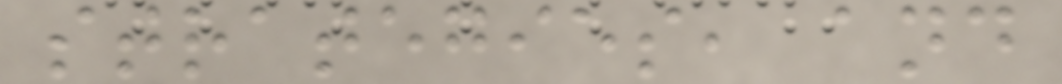strategies, and
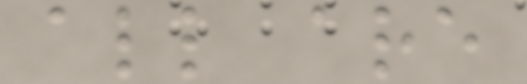all are
